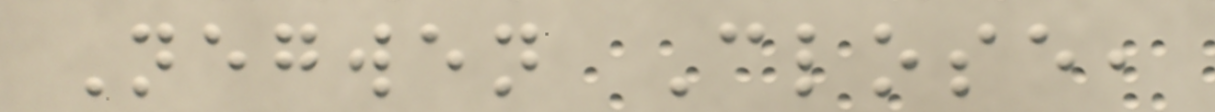Negwen Close,
